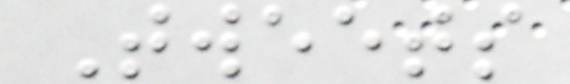Tweets
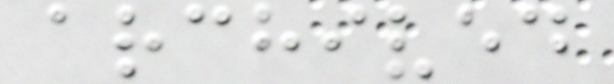archived
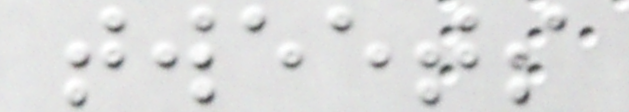tweets
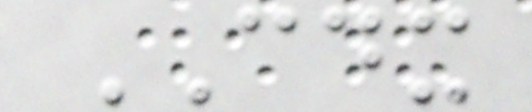CDX
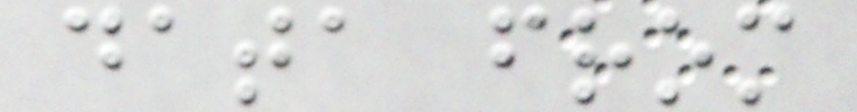data from
